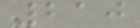210
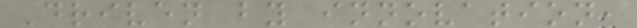Driven by innovation,
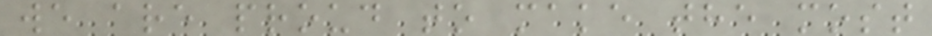we are proud to make the most
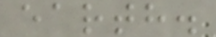earth.
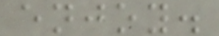enjoy.
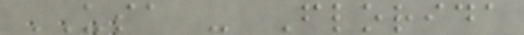USA - Florida
